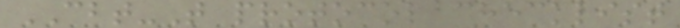CBT-T protocol checklist
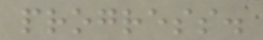progress.
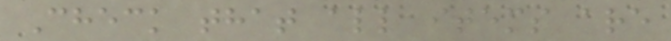Check that all items are
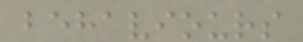behaviours
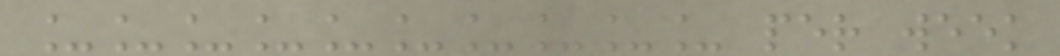__________ per week
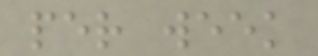per week
